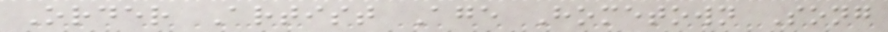Order Artist Age Hometown Song
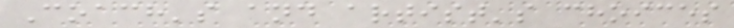Coach's and artist's choices
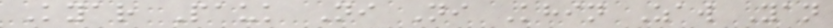Kyar Pauk Ni Ni Khin Zaw Yan
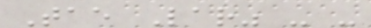Tae Lar" - -
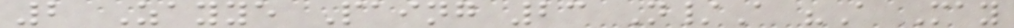2 Zayye Paing 23 N/A "A May
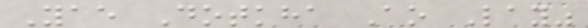Yae Dotkha Ao Lay"
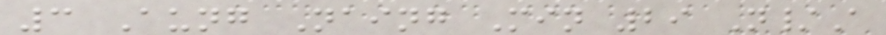3 Aung Naing Min 29 N/A
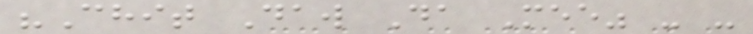"Chit Daw Da Mee" - -
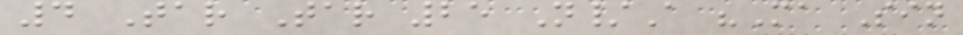4 Tar Tar 25 N/A "Ma Sin
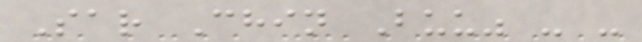Sar Chin Buu" - -
